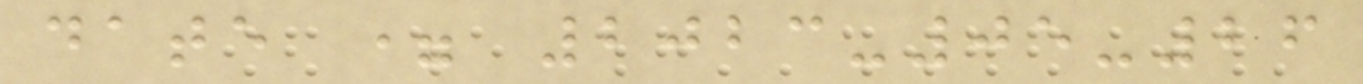date = 2023-05-26
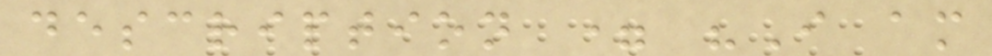description = "I am
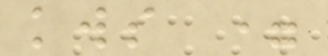kws =
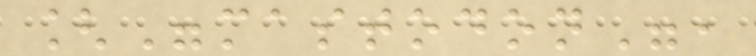["mastodon",
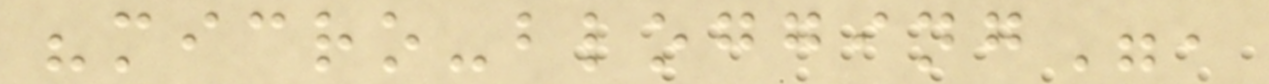"micro-blogging",
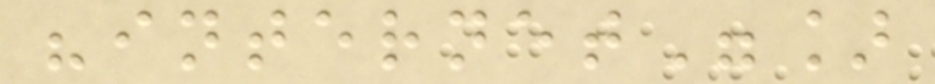"internet"]
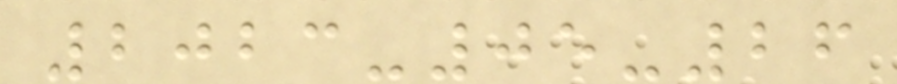2023-05-26
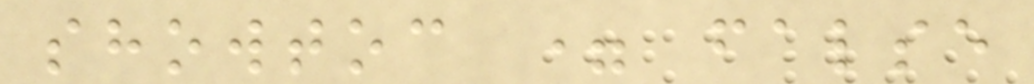showtoc = false
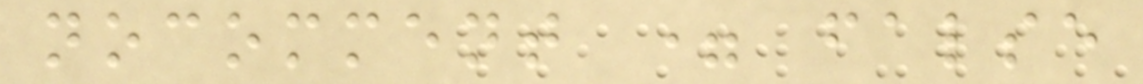nocomment = false
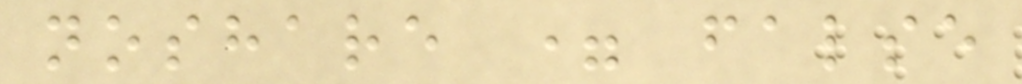noshare = false
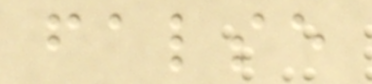false
